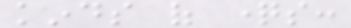kinds of questions:
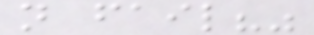not fail?"
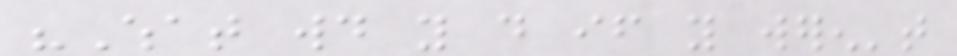"What would you do if you weren't
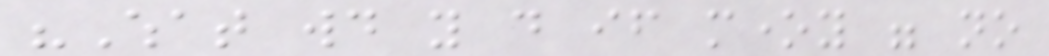"What would you do if money were no
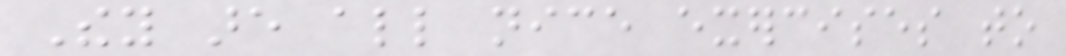They are all nice exercises to
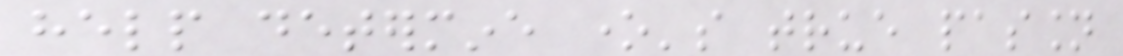help determine one's true passion
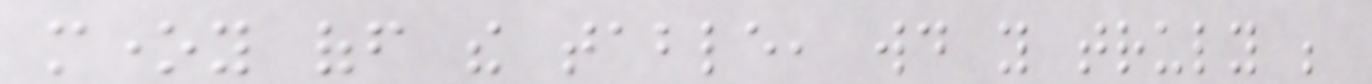money off the table, would you truly be
